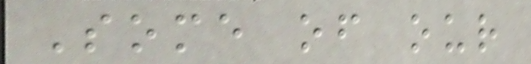Some of our
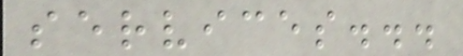services...
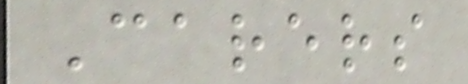Carers
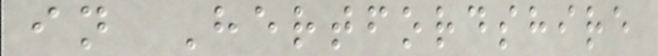in Hertfordshire
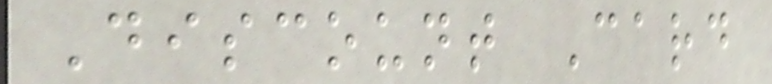Discount Card
